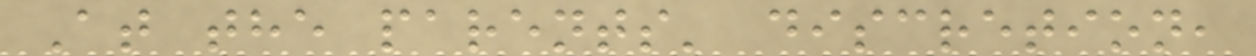At the parents' discretion,
